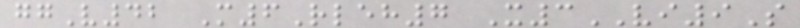ggV42 M6Rleh7 X3VI9S
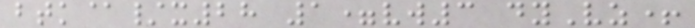btk@/x28 1=vw3 dyVz+
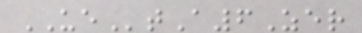UEtA6Zer
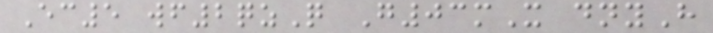Ec5 wf2qzQ G03mX dnyH
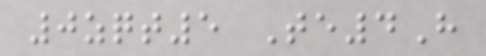0zqt5 Te4H
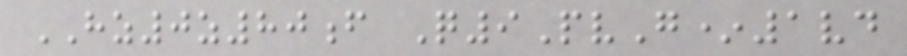HZ0z80f Q9PvG*1vd
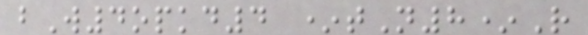bW4opkd4 *tN8*R
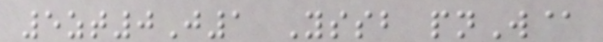5zt0J1 Yssb pnW@
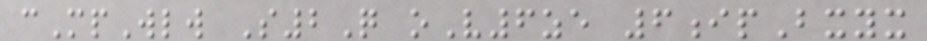cMpWlw S2Q oV6ze 6ipBxyx
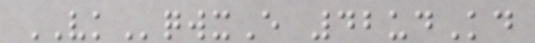VKqwxE 42udKd
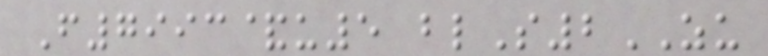F7993&u5 blS2ZU
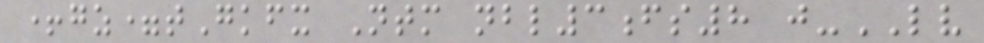+gz=tGkfx Ntm nbl3fs8 j-LV
